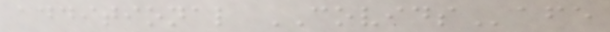additional COVIDSafe
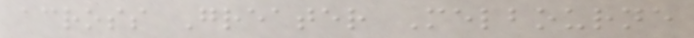across Greater Melbourne
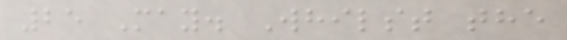25 May. Whilst the
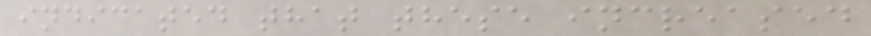indicated that these increased
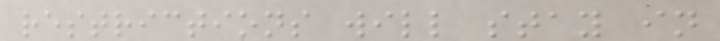restrictions will stay in
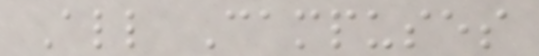All Campuses
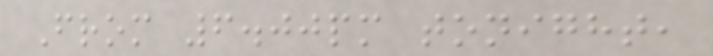From 6.00pm tonight,
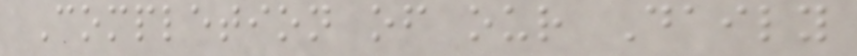Completion of our Daily
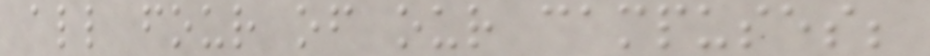all four of our campuses;
